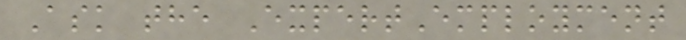Ask the ExpertEmployment
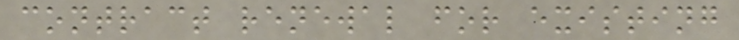contract renewal for existing
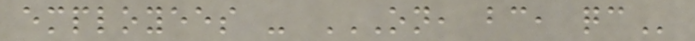employees - ON, BC, QC
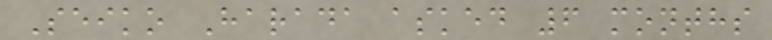Seiko Harada asked 6 months
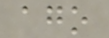ago
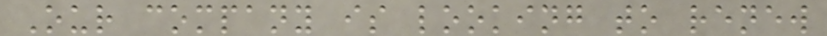Our company is looking to renew
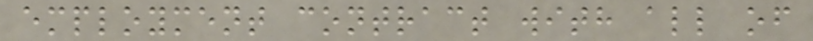employment contract with all of
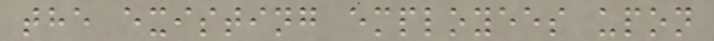the existing employees upon
